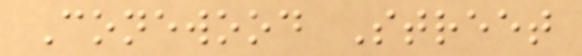Conewood Street
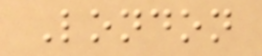London
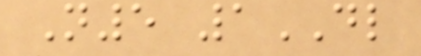N5 1DL
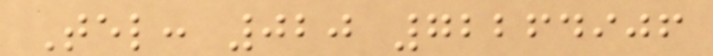Tel: 020 72264906
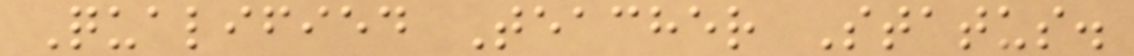Qualified Teacher Status.
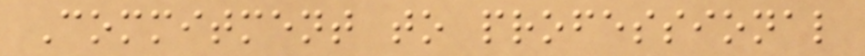Commitment to professional
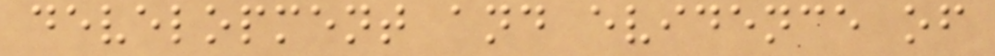development and evidence of
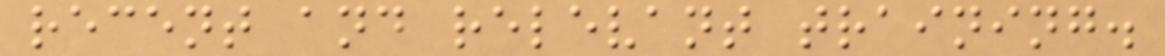recent and relevant training.
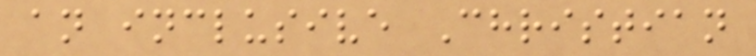an inclusive Christian
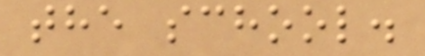the school.
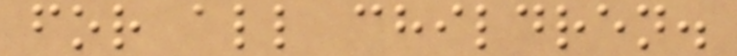for all children.
